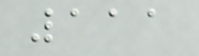111
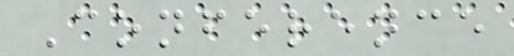Conference
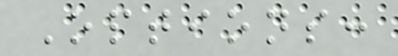Options:
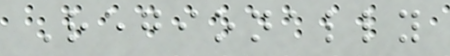Regionally
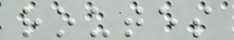routes
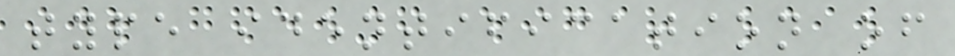type identification of
